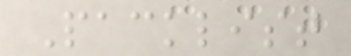Packlist
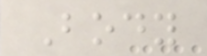Body
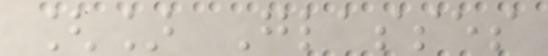[] Glasses
